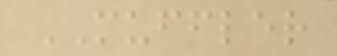MUFFLER
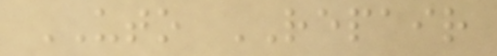UTO REPAIR
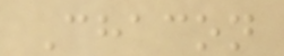Chacon
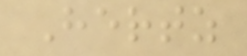Hertz
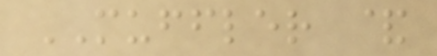MUFFLER &
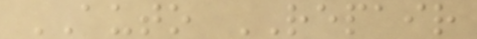AUTO REPAIR
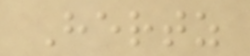Hertz
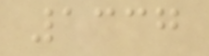1337
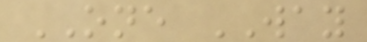ONE WAY
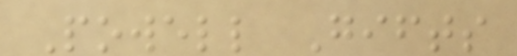Powell Gifts
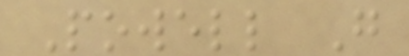Powell G
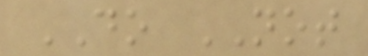DO NOT
